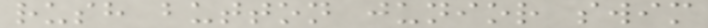rush button junior swim
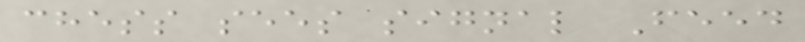chess sees signal Feed
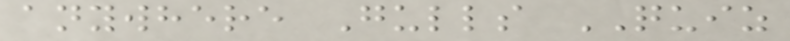anywhere Gulls QUIZ
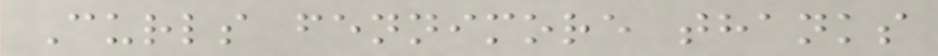Curls fennimore thanks
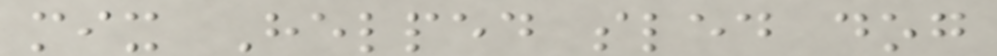mix Helped sled dog
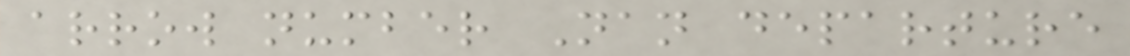arrow number Nan departure
